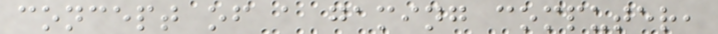concept of a gaming computer,
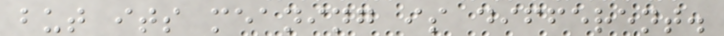but its meaning is different.
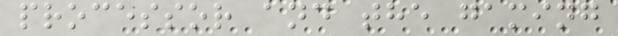processor and the gaming
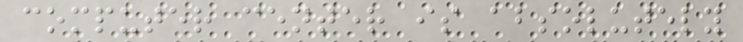computer center is absolutely
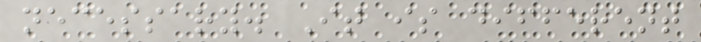necessary. It is different
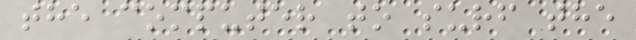the computer to surf the
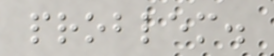problem.
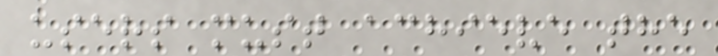users must achieve the
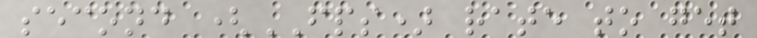second (FPS) rate to get
